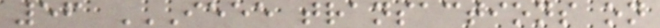56 IEEE TRANSACTIONS ON
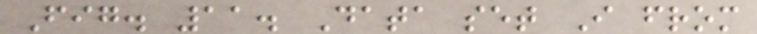Fig. 11. Data set I from
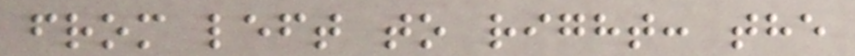from left to right: the
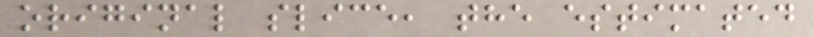original slice, the estimated
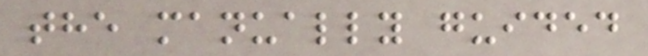the manually guided
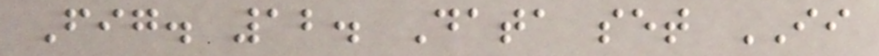Fig. 12. Data set II
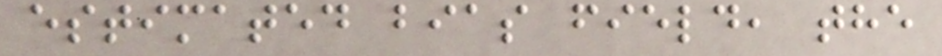estimated bias field, the
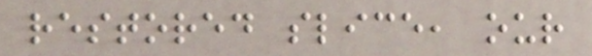restored slice, our
